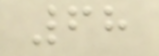68
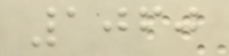1060
